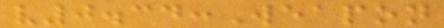v0.34:Weapon
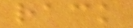rack
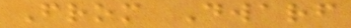From Dwarf
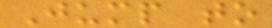Jump to
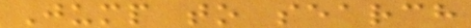Jump to search
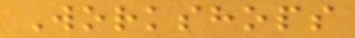Workshops
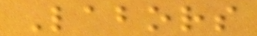Labors
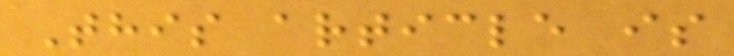This article is
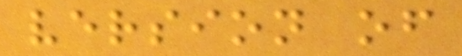version of
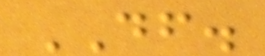DF.
